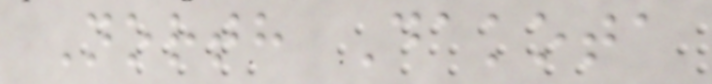North Dakota
